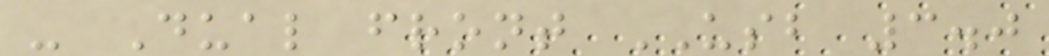- Dual front USB 3.0
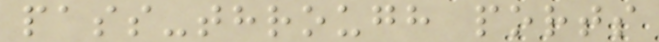pass-through ports
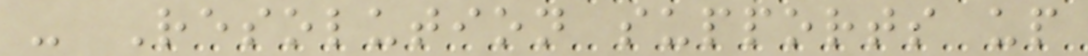- Resolution supports up
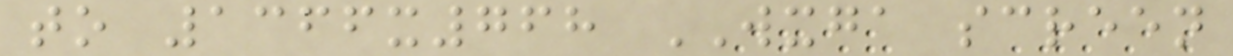to 1366x768 WXGA screen
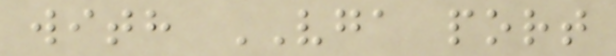with VGA port
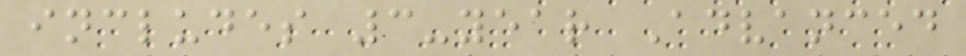includes 3-year Advanced
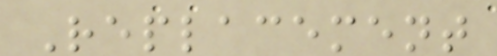Replacement
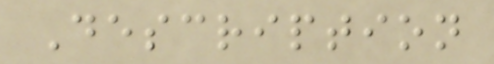Description
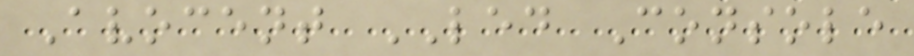Avocent LED Console
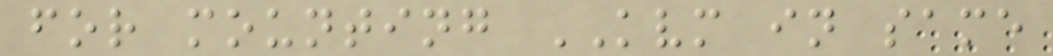for mounting KVM in same
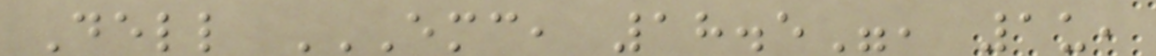Dell EMC, 18.5", 1U,
